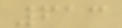613
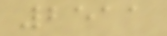2511
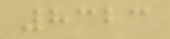8323
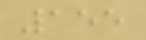155
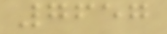7657
